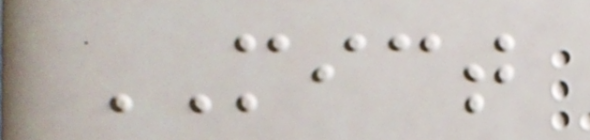MICT
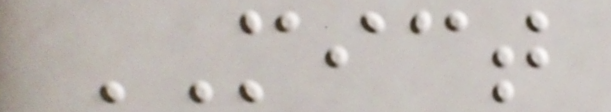MICT
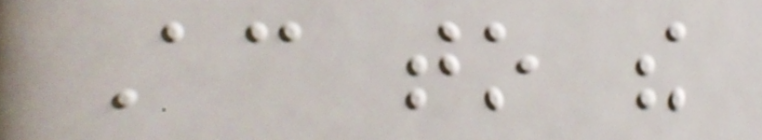According to the
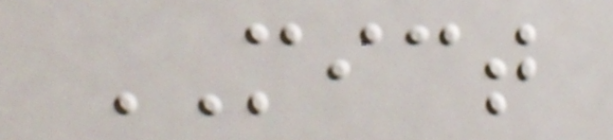MICT
